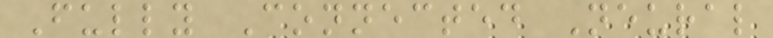Fully Connected Neural
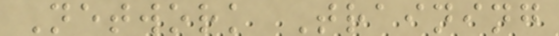Network Training
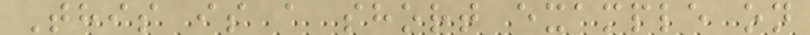This is a short example on
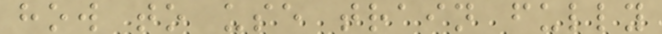how to use train fully
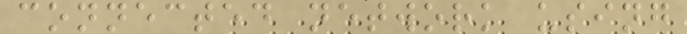connected network using
